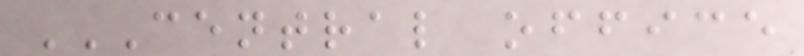CENTRAL OFFICE
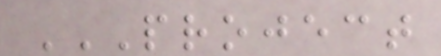PROJECT
